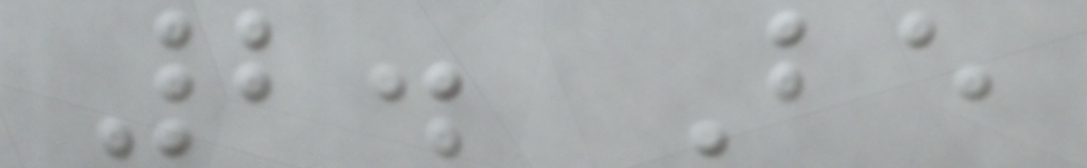2. Be
